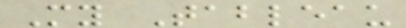My Tableau
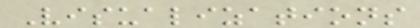Visualizations
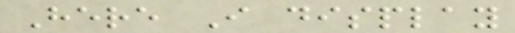Here I display
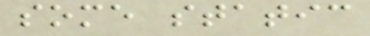some static
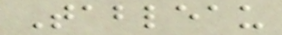Tableau
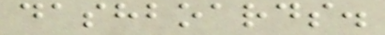dashboards.
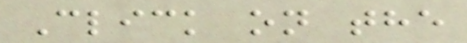Click on the
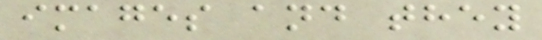images and they
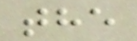the
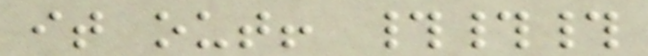it out! ###
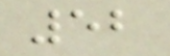52
